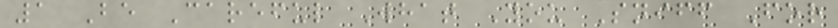1 Be Careful What You Sniff For
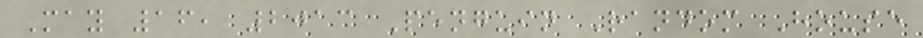May 16, 2013 Penguin Random House
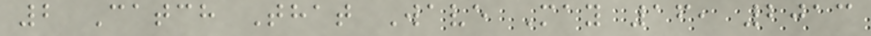2 Catch That Wave May 16, 2013
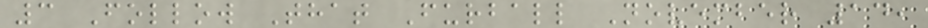3 Follow That Furball November 14,
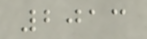2013
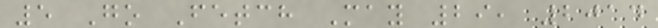5 Go Fetch May 29, 2014
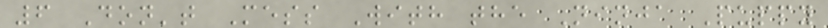6 Don't Mess With the Ninja Puppy
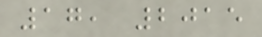17, 2015
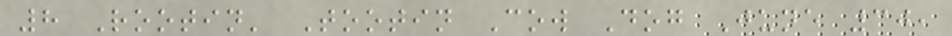8 Rootin' Tootin Cow Dog June 30,
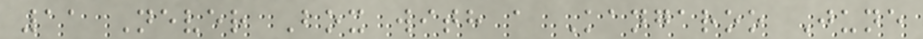11 Never Box with a Kangaroo June
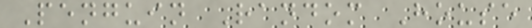Penguin Random House
